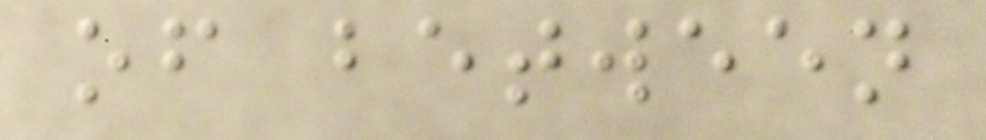of between
